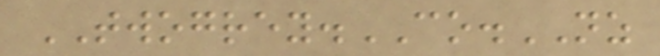TWOGREY.CO.NZ
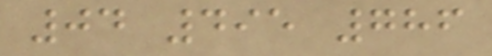04 495 786
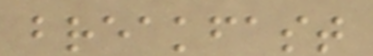breakfast
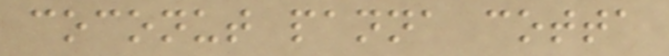coconut panna cotta
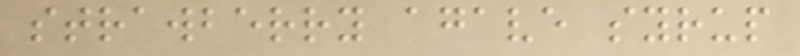strawberry agave syrup
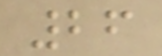26
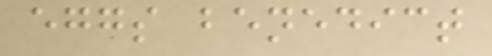eggs benedict
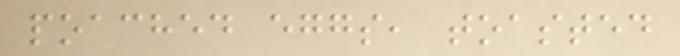poached eggs, toasted
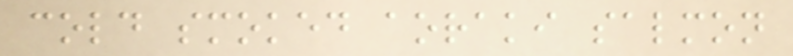cold smoked aoraki salmon
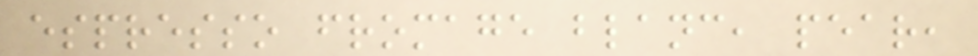espresso fromage blanc, pear,
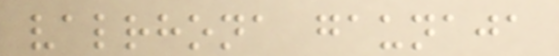valrhona gaunaja
